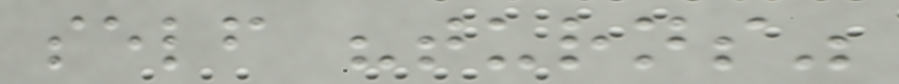self "turns"
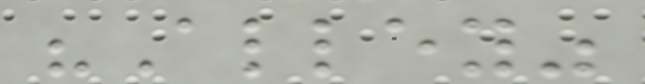"Alley"
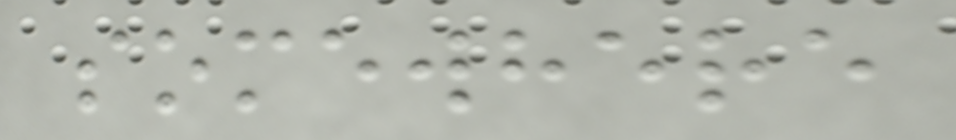somewhere
